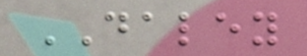DALEY
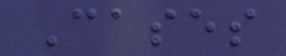Cases
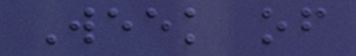Week of
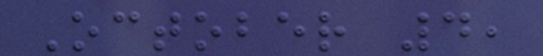October 4,
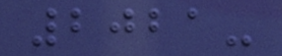2021-
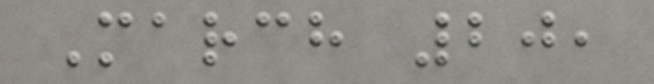March 20,
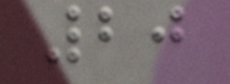20
